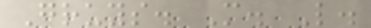Gruys. M. L.
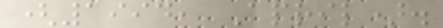(1994, April).
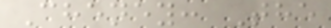Cheney: The
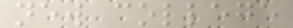new college
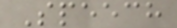Speech
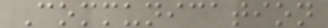Communication
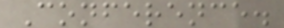Conference.
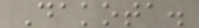Dakota.
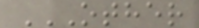OTHER
